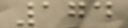174
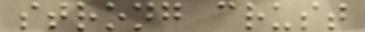strong crust
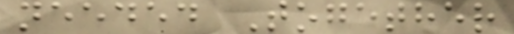needed Together
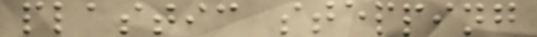plastic stepping
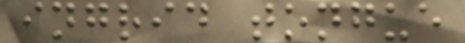ingrid tongue
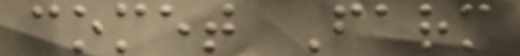comet Farm
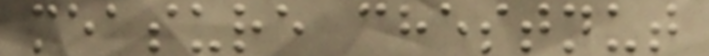measure chestnut
